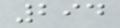294
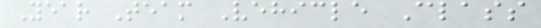Year Team Vehicle Class
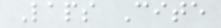Laps Cite
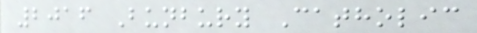2016 Bunbury Catholic
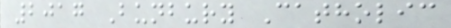2017 Bunbury Catholic
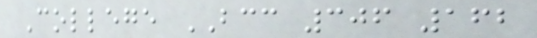College BCC 306 162
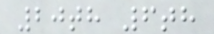20th 6th
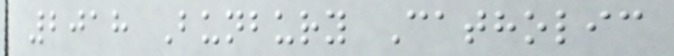2018 Bunbury Catholic
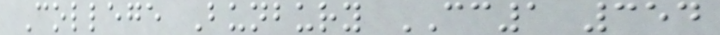College Bunbury CC1 354
